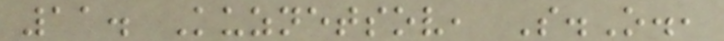11. Kuznetsov, S.O.,
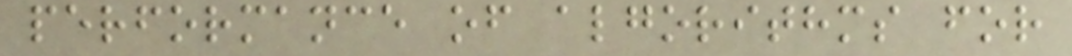performance of algorithms for
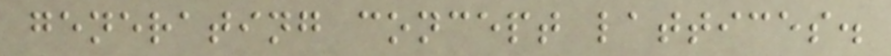generating concept lattices.
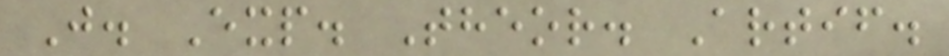J. Exp. Theor. Artif.
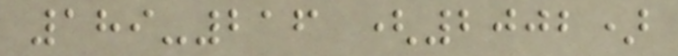189-216 (2002)
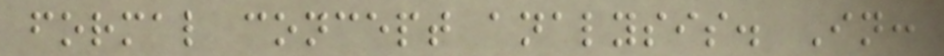formal concept analysis. In:
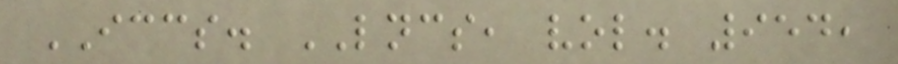ICCS. LNCS, vol. 954,
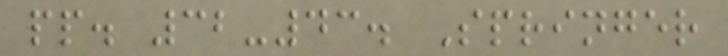pp. 32-43. Springer
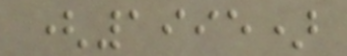(1995)
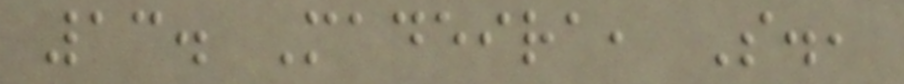13. Madeira, S.,
